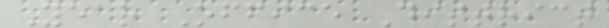Year Office District
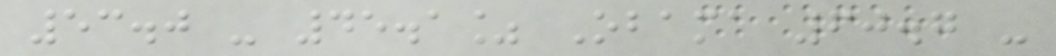53.0 - 45.1% Obama 60.7 -
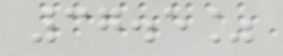37.5%
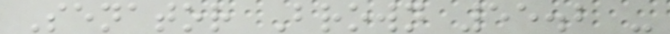Senator Brown 55.2 -
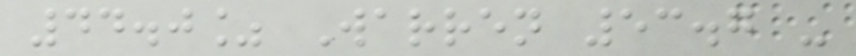44.0% Warren 53.7 -
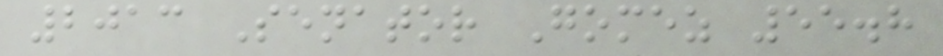2013 Senator Gomez 55.8
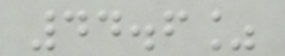44.6%
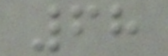68
